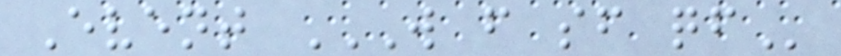Event W F SF QF
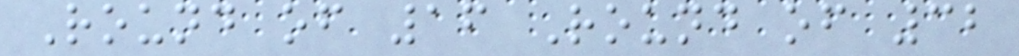Round of 16 Round of 32
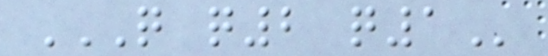Q Q2 Q1
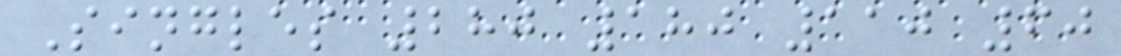Singles 280 180 110 60
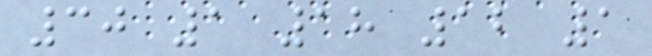30 1 18 12 1
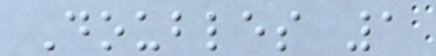Doubles 1
